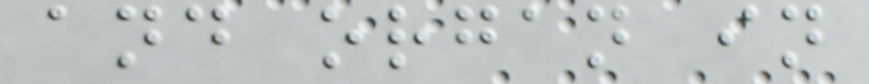and organ in
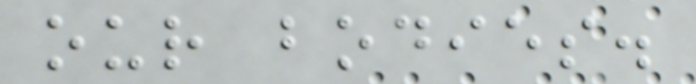our bodies.
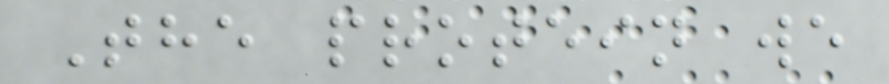The protein we
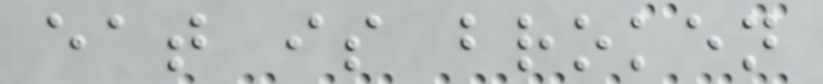eat is broken
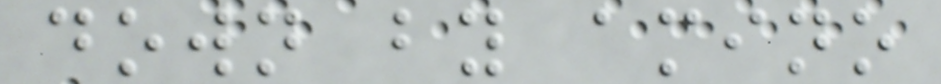down by amino
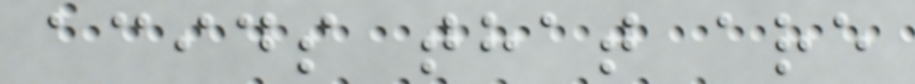acids that are
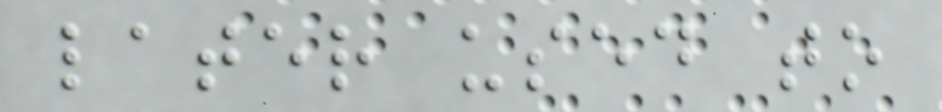later used to
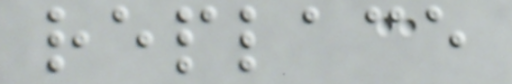replace
